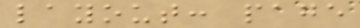layout: page
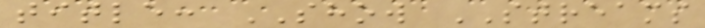title: SHOW STREAMS
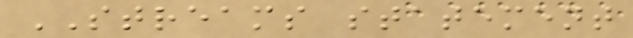STREAMS statement
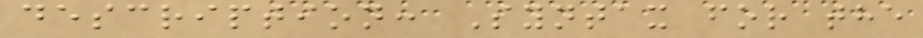description: Syntax for the
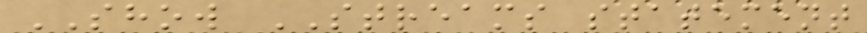SHOW STREAMS statement
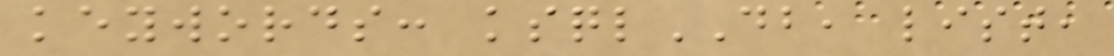keywords: ksqlDB, list,
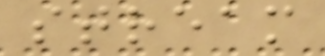stream
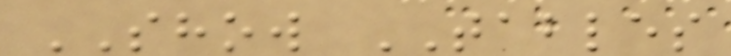SHOW TABLES
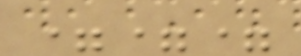===
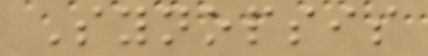Synopsis
